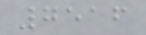7516
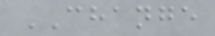CHANGE
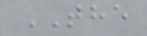THE
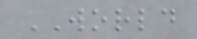WORLD
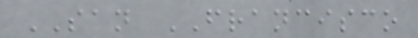SAN FRANCISCO
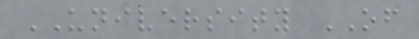UNIVERSITY OF
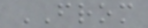FROM
